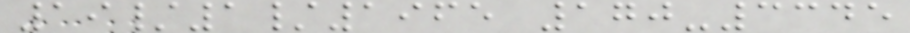19/1/1965 170-3345
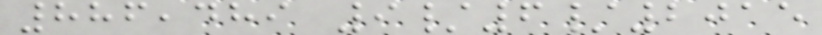886,489 9/6/2015
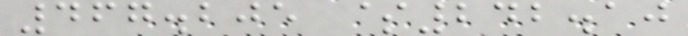467.205 $242.10
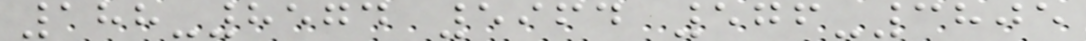188-8574 5964 576-3805
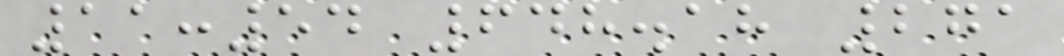11:54 648.18 271
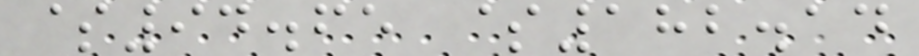$94.65 $182.14
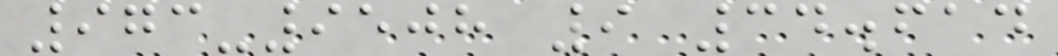973-9508 9 34.614
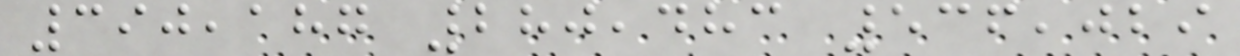390,187 280,483 536,029
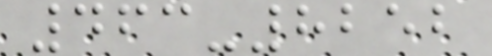463-8252
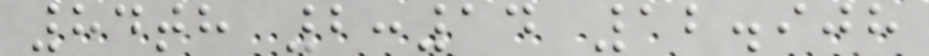84th 2:14 12.908
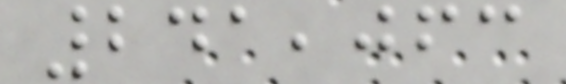241,063
